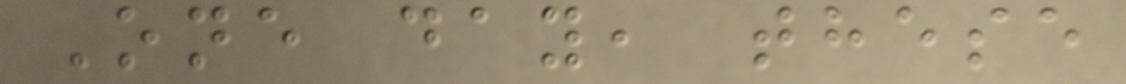One day, these
